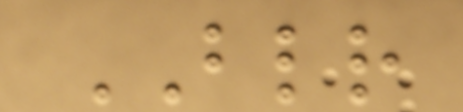BLR
